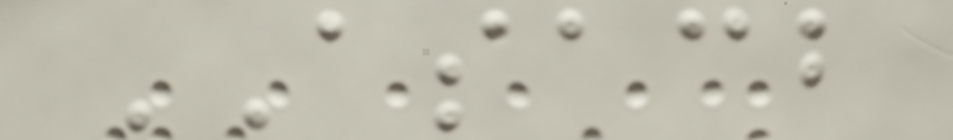ASACB
